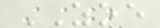ZOE
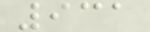931
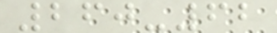260-62
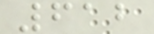612
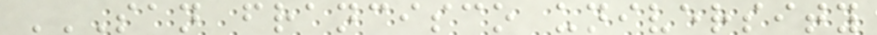SAN FRANCISCO UNIVERSITY
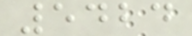5424
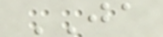JA
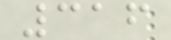316
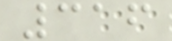316
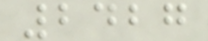2427
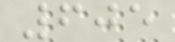605
